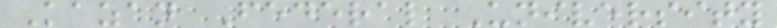Kazan Federal University
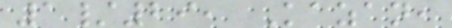1/29, Kazan,
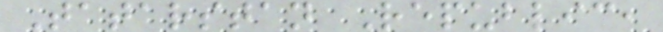Tatarstan Republic,
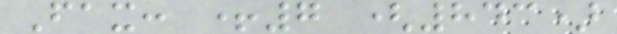Fax: +7 (843)
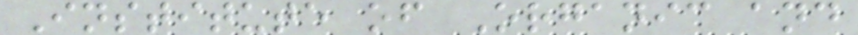Institute of Organic and
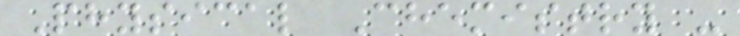Physical Chemistry -
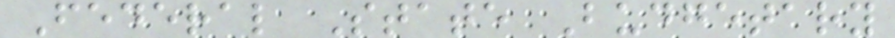Federal State Budgetary
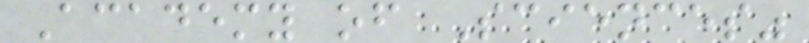Academy of Sciences"
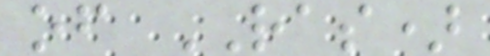of RAS)
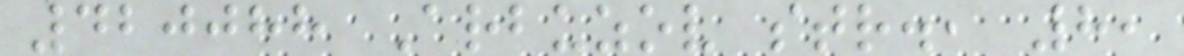420088 Arbuzov str., 8,
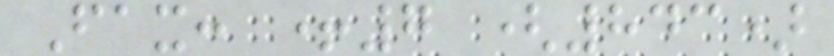Fax: +7 (843)
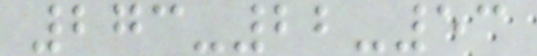273-22-53
